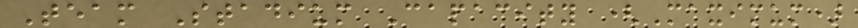Team Stadium Capacity (Maximum)
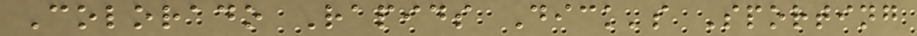Colorado Rapids Dick's Sporting
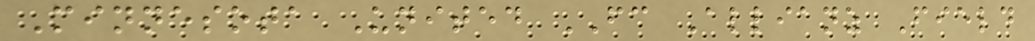Minnesota United FC Allianz Field
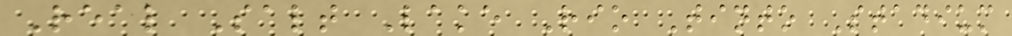Real Salt Lake Rio Tinto Stadium
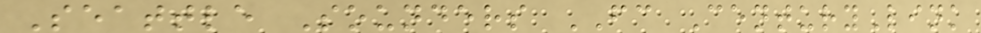Seattle Sounders FC CenturyLink
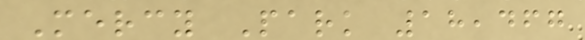Mercy Park 18,467
